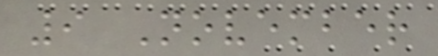9 November
